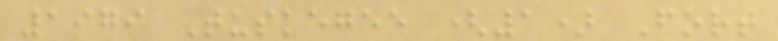1979 Tuskegee (1) Fort
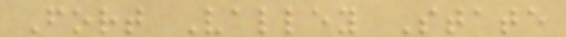Fort Valley State
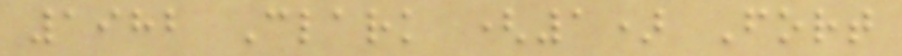1982 Clark (1) Fort
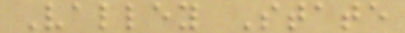Valley State
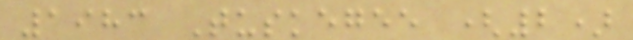1983 Tuskegee (2)
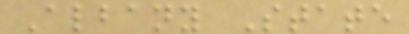Albany State
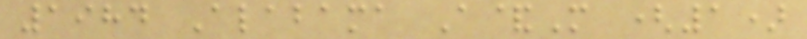1984 Alabama A&M (1)
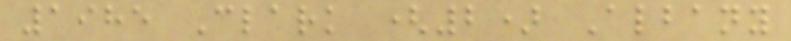1985 Clark (2) Albany
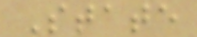State
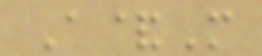A&M
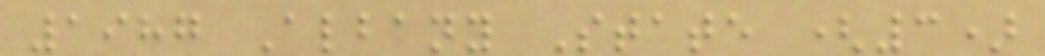1987 Albany State (3)
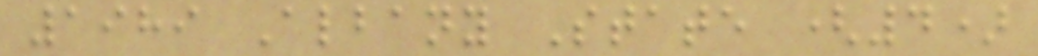1989 Albany State (4)
